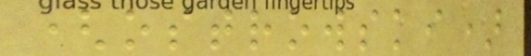(ostrowski)
